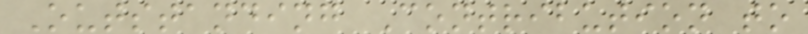Outstanding Contribution to
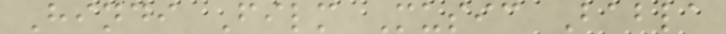Hindi Film Music Babla
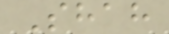Shah
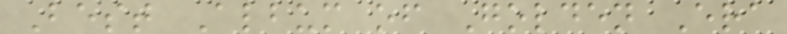Best Album of Golden Era
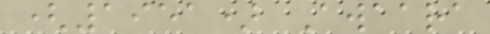(1951) Awaara
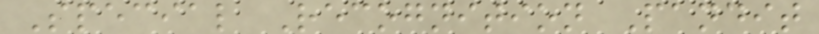Special Recognition Pandit
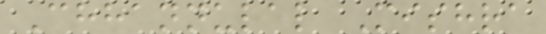Chhannulal Mishra
